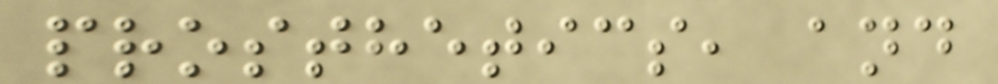prosthetics, and
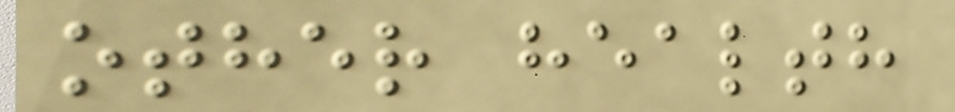other health
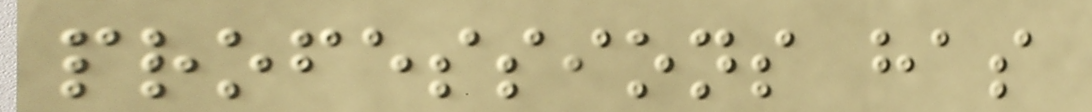professions has
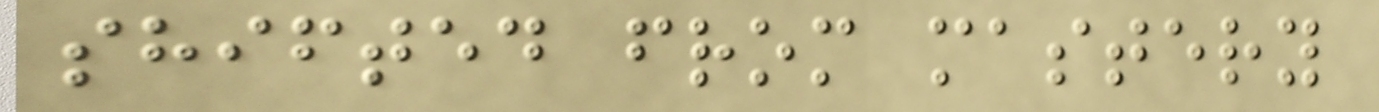shifted from mastery
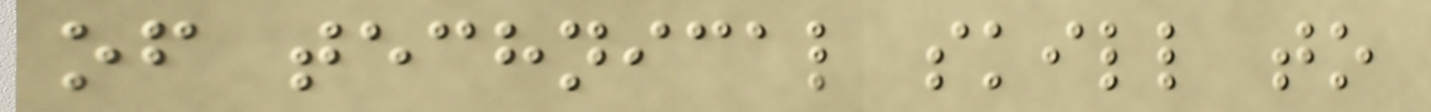of technical skill to
